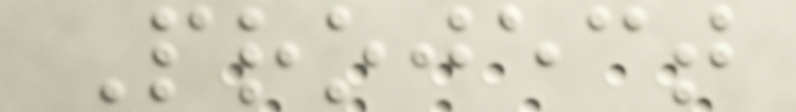Project
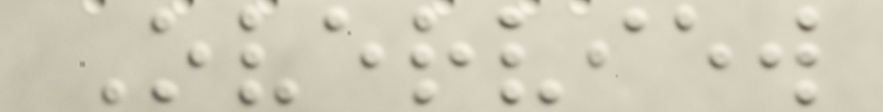Overview
